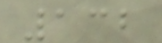132
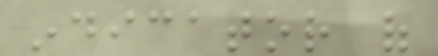indicator of
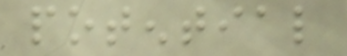potential
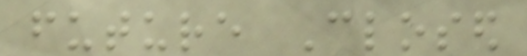future Closed
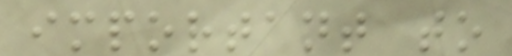important to
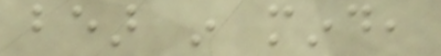bear in mind,
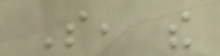So, the
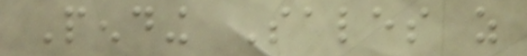Pending Sales as
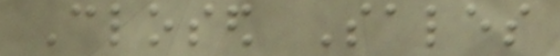Closed Sales
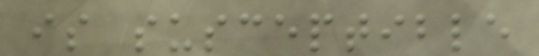is susceptible
